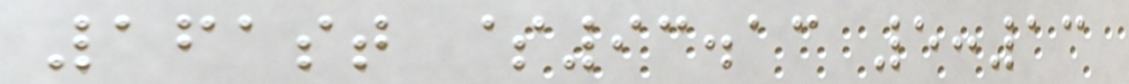161st $93.13 5:13
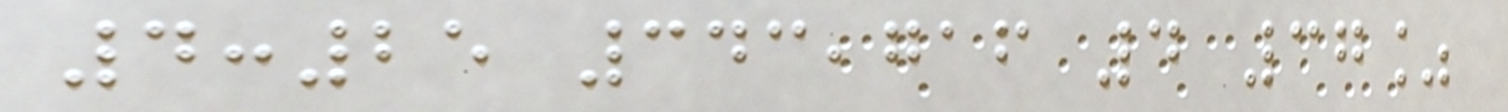4:25 343,716 4 37%
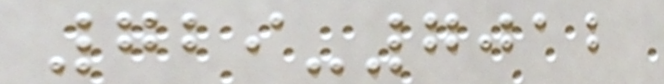729-7012
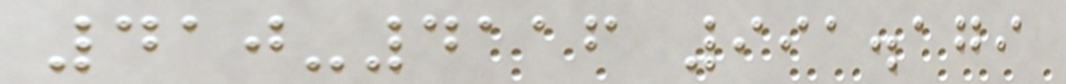410-4116 991.179
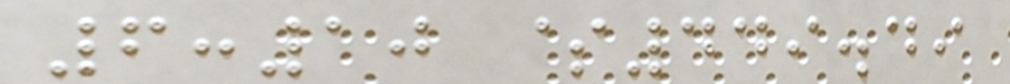6:10 $449.49
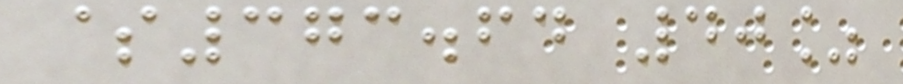$373.64 40%
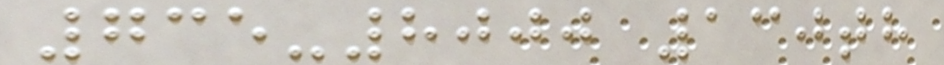735-8000 130th
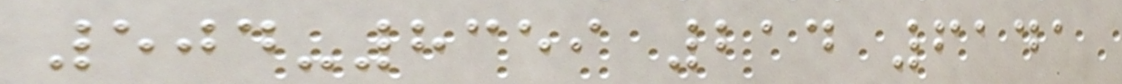504-8359 214 6141
